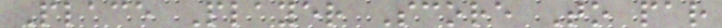Place Player Score To par
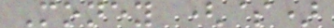Money ($)
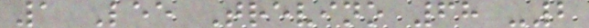1 Lee Trevino 68 -2
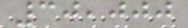30,000
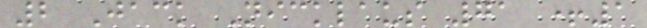2 Jack Nicklaus 71 +1
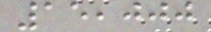15,000
